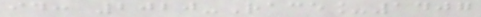id: 2020-Race_1407
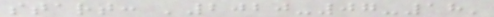start: '2020-07-18'
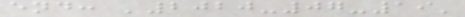end: '2020-07-19'
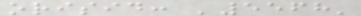orisid: '5568'
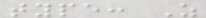type: Z
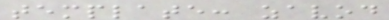template: zavod
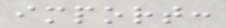import:
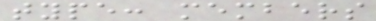type: members
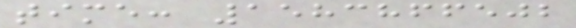time: 1583866502
